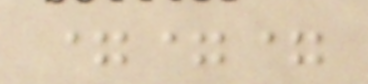===
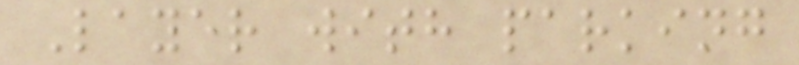Layer with parking
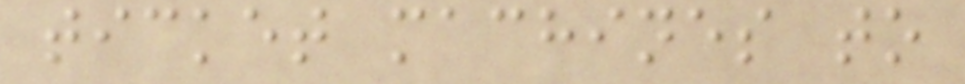ticket machines to
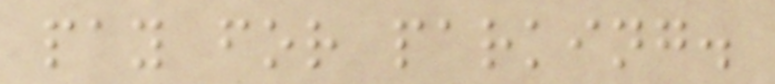pay for parking.
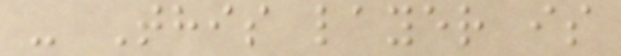- This layer is
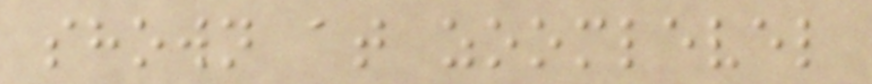shown at zoomlevel
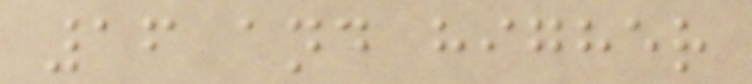16 and higher
